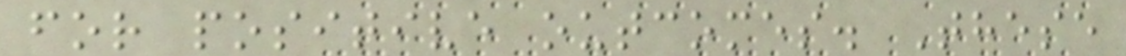for positive outcomes. These
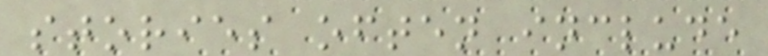stories often include
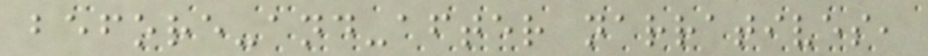before-and-after narratives,
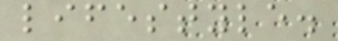lifestyle.
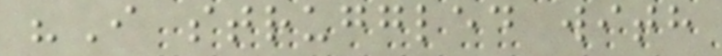"I struggled with
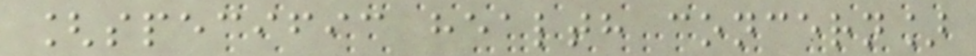[specific health concern]
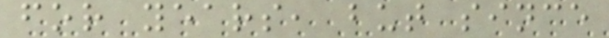for years, but since
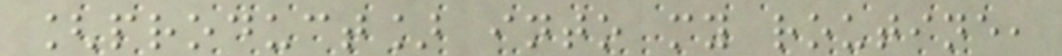[product] into my routine,
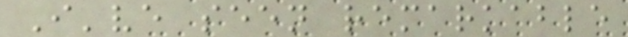I've seen remarkable
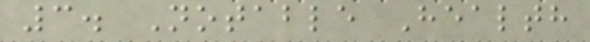3. Notable Health
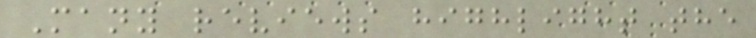Many reviews highlight the
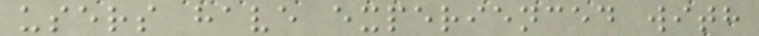users have experienced with
